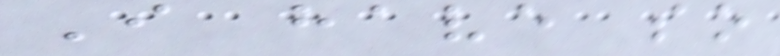I have so
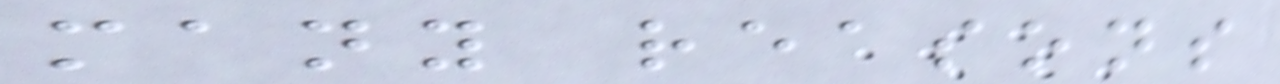many reasons
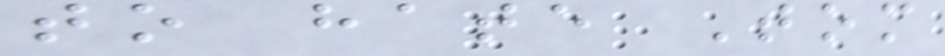to hate Tom
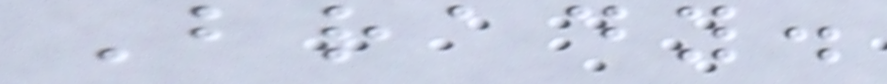Brady.
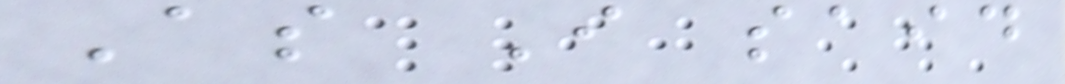As I said
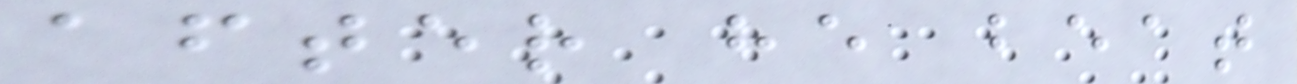after he beat
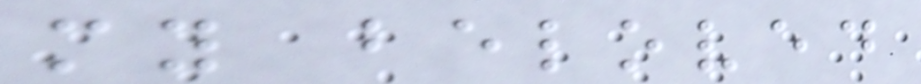my beloved
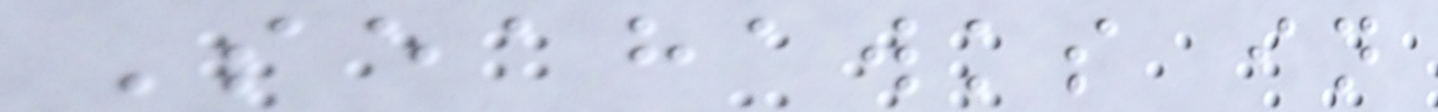Seahawks in
